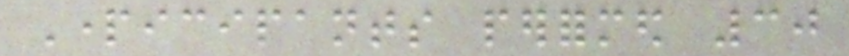Participants performed 30
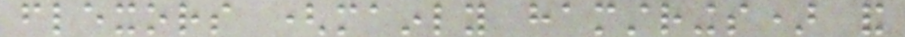flexors (mainly hamstrings) and
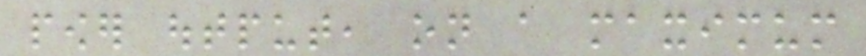power output, on a maximum
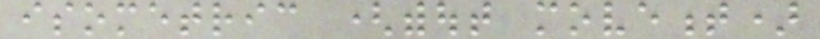isometric (without movement)
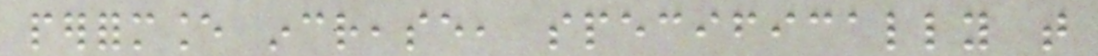performance increase, specifically that
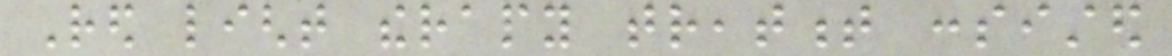Red light therapy treatment consisted
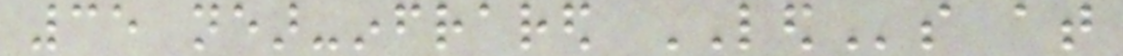35 near-infrared LEDs at
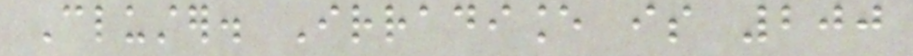Cluster. Irradiance is 200
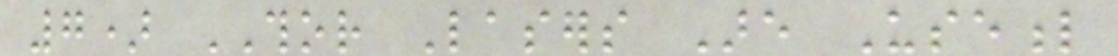7) THOR Lasers Are Useful
